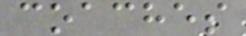coaches
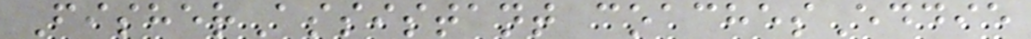FisherAssistant coachesEddie
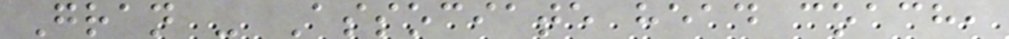Gran - Associate head coach,
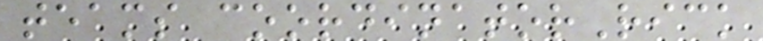teams coordinatorRick
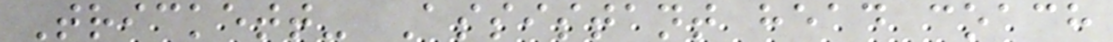Trickett- Assistant head coach
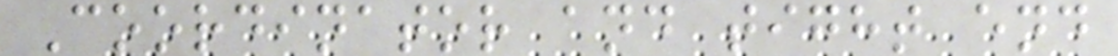Coordinator and tight end
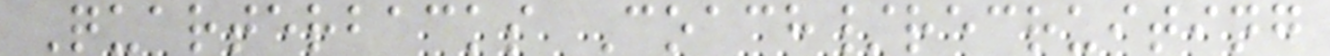Quarterbacks Coach/recruiting
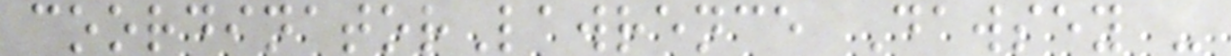coordinatorLawrence Dawsey -
